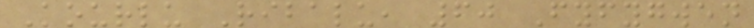Kourlu Ribalu, 60 Fyfygwen
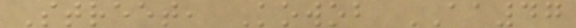Street, Kowob AA47
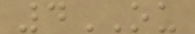4OU
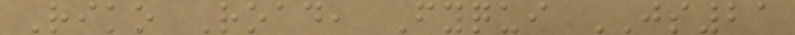Riko Road, Fyqui JS21
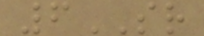6SR
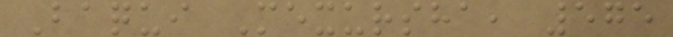Baqui Mexursha, 575
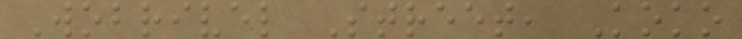Wobrivel Street, Koko
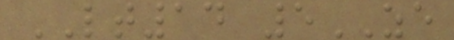LT14 5ZE
